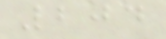204
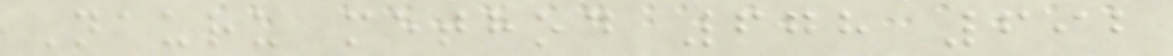Nauru method 678 692
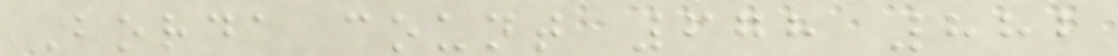Borda count 678 882
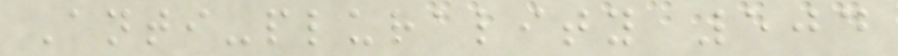Anti-plurality 504
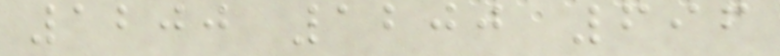1200 1200 696
